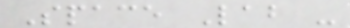Space Lab -
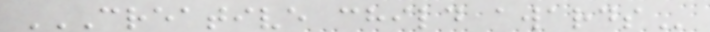CREATIVE CHILD AWARDS
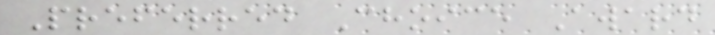Preferred Choice Award
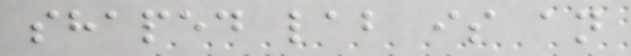shaped lab is an
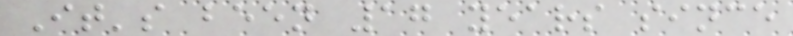It's been 17 years since
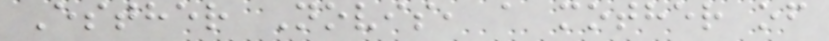Esther Novis, a mother of
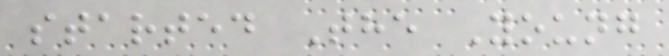started The Young
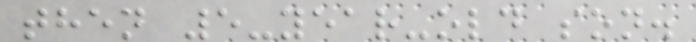then 5-year-old son.
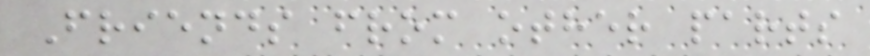Friends from other parts
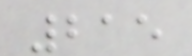215
